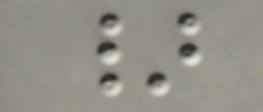}
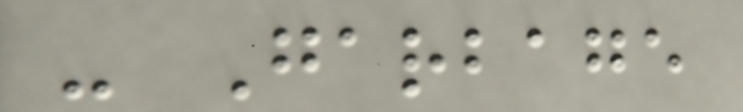- Garbage
